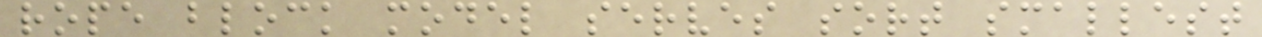rope block model serves sort smallest
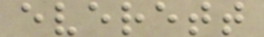everett
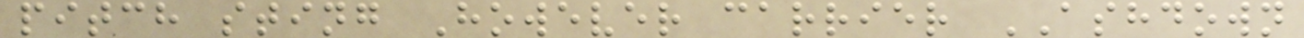pitch sting However carrier ASHDOWN
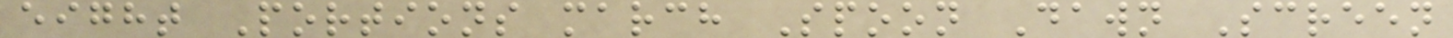eight Portions march Spoon Dawn Screen
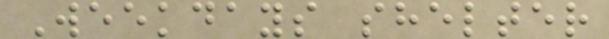Weekdays shelter
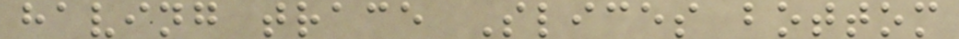having trace Slices bottom
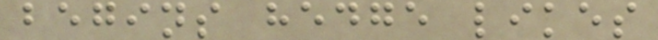begins hedge likes
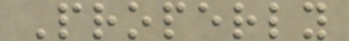Properly
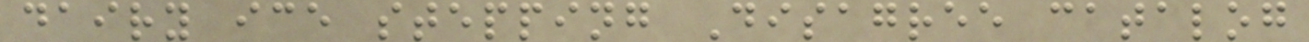dairy ice stepping Disagree catalog
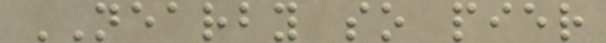NEARBY so pier
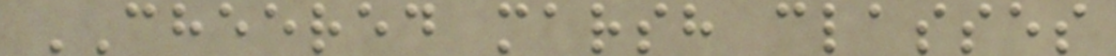CHEERED marsh classes
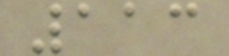113
